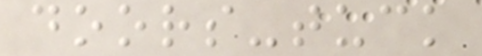doors-tuck
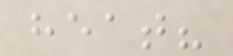heat?
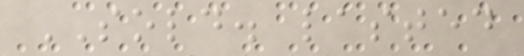SOLD. lasted
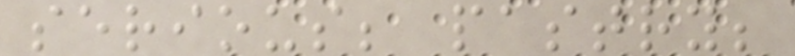serious; pastry;
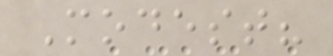Modest?
